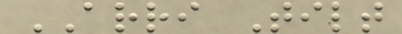ARRI Tilt
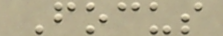Focus
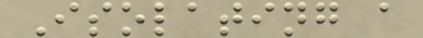Isolating a
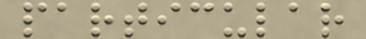particular
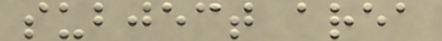subject area
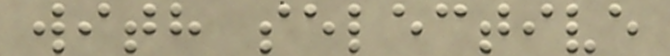with selective
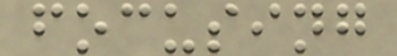focusing
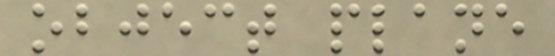object plane
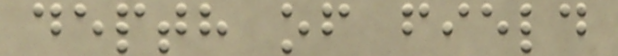depth of field
